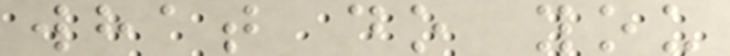what do you
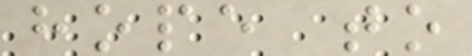hope to
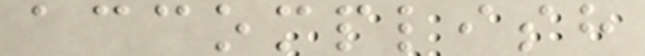accomplish
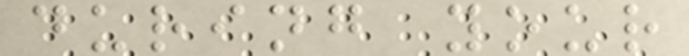during your
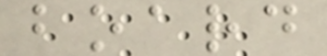board
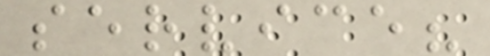service?
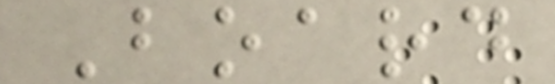Board
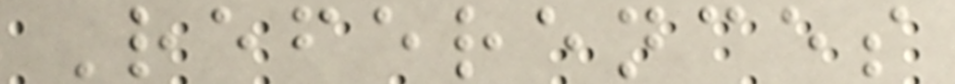References
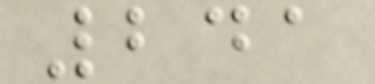241
